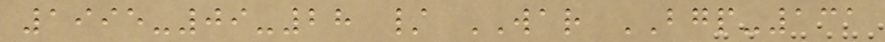1995-09-28 / WAR BGP-131
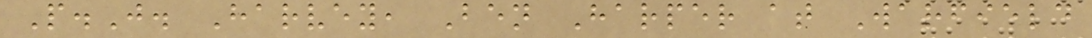P.J. Harvey, Ben Harper at Warfield
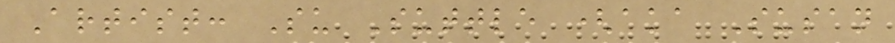Artist: Su Suttle (aka Susan
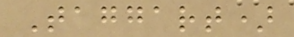Taggart)
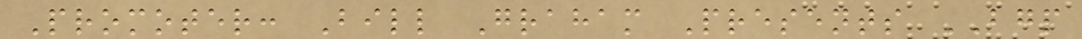Promoter: Bill Graham Presents BGP
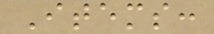Items:
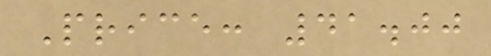Price: 41.00
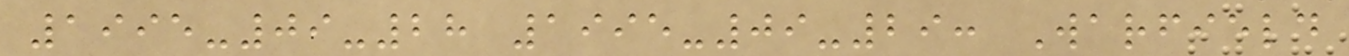1995-09-28 1995-09-29: Warfield
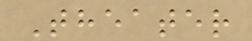Theater
